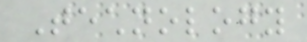Technology
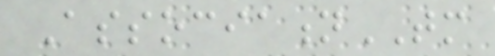AssociationTM
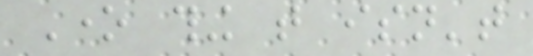One thing that isn't
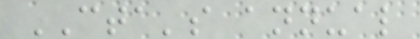CTA's annual
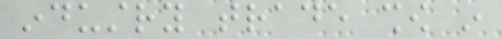industry trade show in
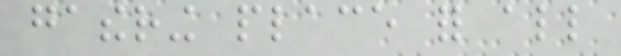gathering place for all
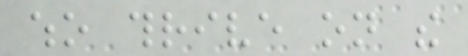who thrive on the
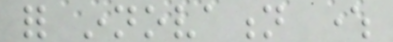for innovation where
